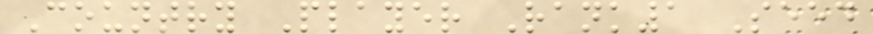Country Player Rank1 Seed
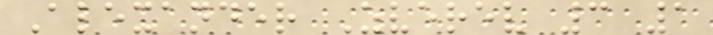Alexander Zverev 3 1
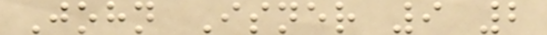John Isner 9 2
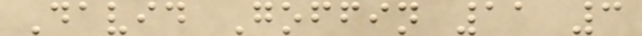David Goffin 11 3
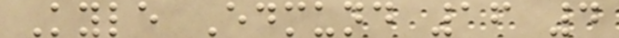Kyle Edmund 16 4
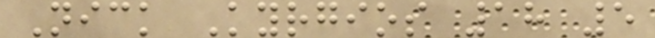Nick Kyrgios 18 5
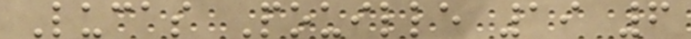Lucas Pouille 19 6
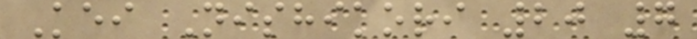Kei Nishikori 20 7
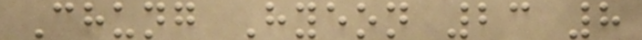Chung Hyeon 23 8
